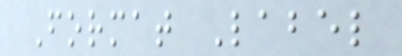Format Label
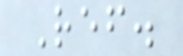Ref.
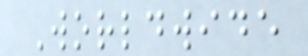Worldwide
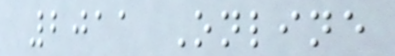2011 Online
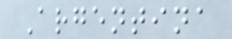Argentina
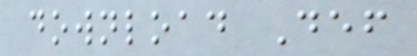download Def
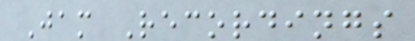Jam Recordings
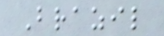Brazil
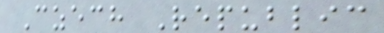Czech Republic
